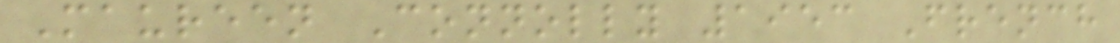Maureen Connolly 1953 French
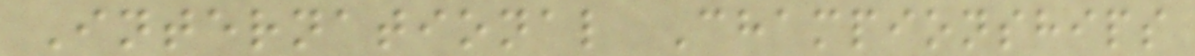International Championships
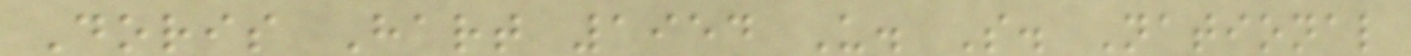Doris Hart 1954 U. S. National
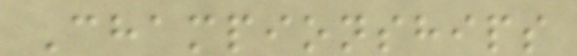Championships
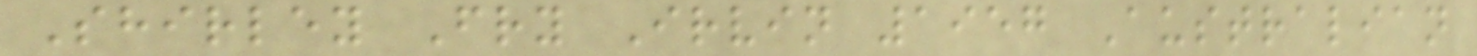Shirley Fry Irvin 1957 Australian
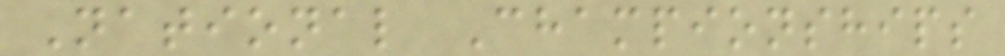National Championships
